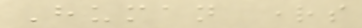Human rights
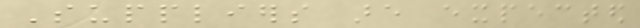Suppliers are expected
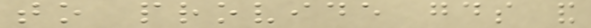to provide goods and
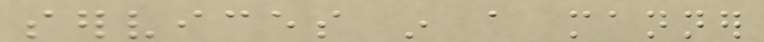services in a manner
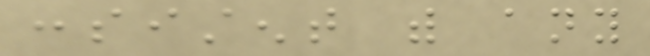consistent with any
